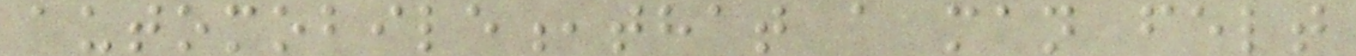automobile,that a man felt
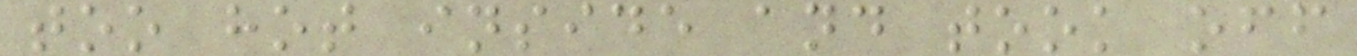too hot inside and took off
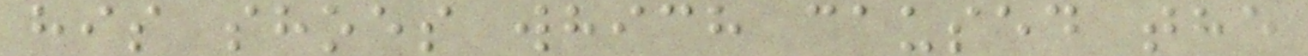his shoes which caused the
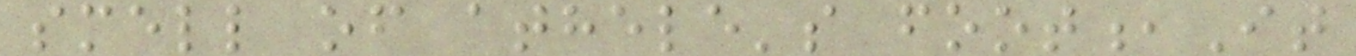smell of athele's foot,It
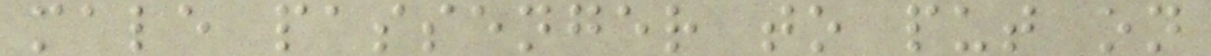male passenger to put on
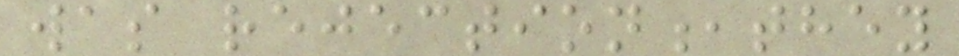was rejection,they
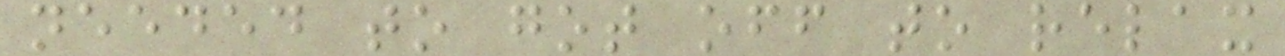needed to got off to relax
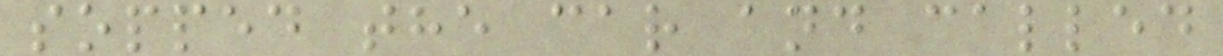sopped the car and called
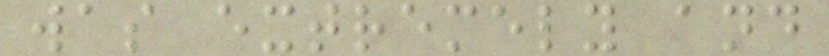was extremely and
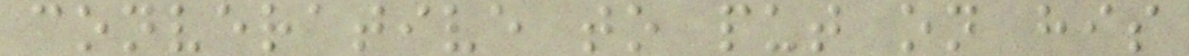converative to put on his
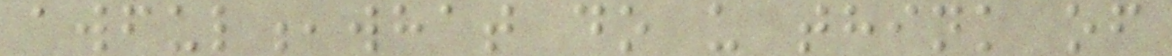awful,what do u think of
